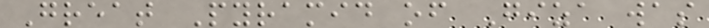Great Pyramid of Giza was
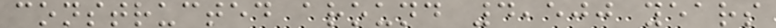constructed around 4,500 years
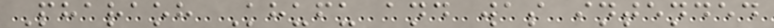Pharaoh Khufu and was intended
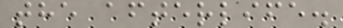the afterlife.
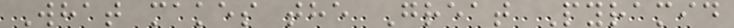What makes the Great Pyramid
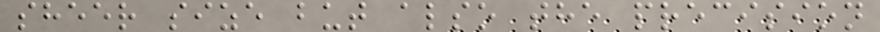sheer size but also the precision
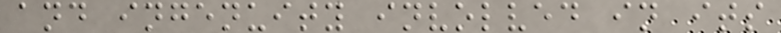and ingenuity involved in its
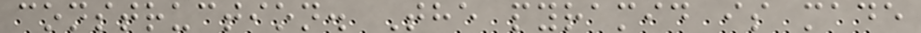construction. The pyramid is made
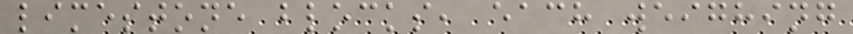limestone blocks, each weighing
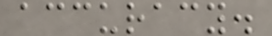accuracy.
